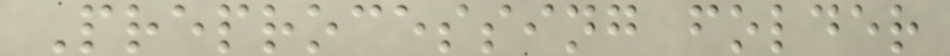Preprocessing folder
